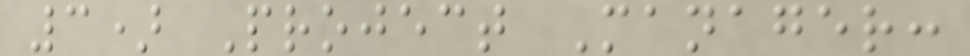3) Project Manager:
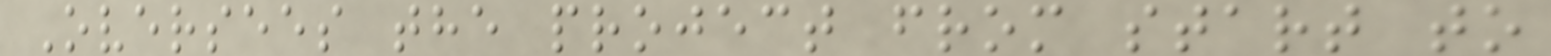Oversees the project from start to
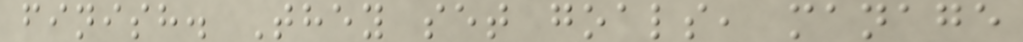finish. They set goals, manage
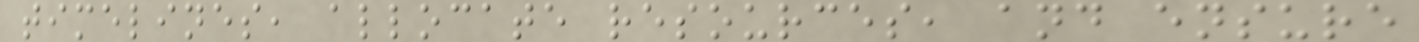timelines, allocate resources, and ensure
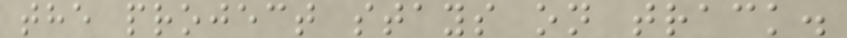the project stays on track.
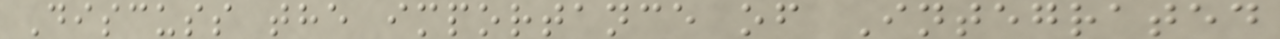Discuss the importance of Integrated
